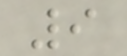9
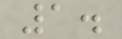1.
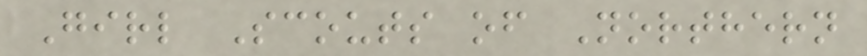Girl Scouts of Northern
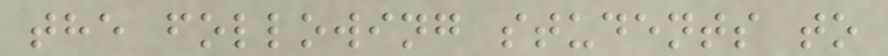the following students to
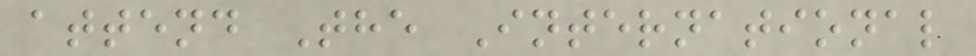attend The International
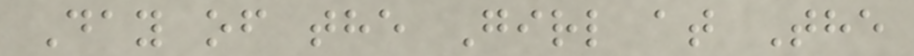Day of the Girl at The
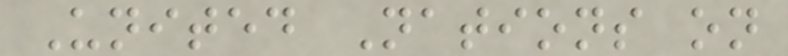United Nations on
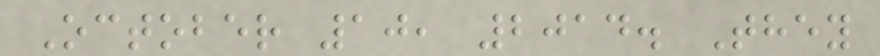October 10, 2014. They
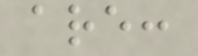are:
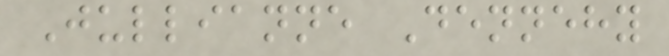Jullianne Dennehy
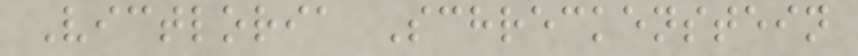Victloria Schreckenstein
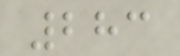283
